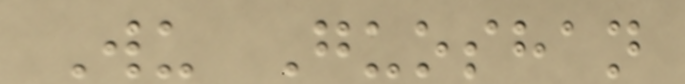Wu Guoshan
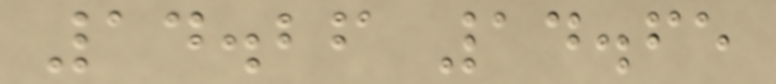14.26 14.65
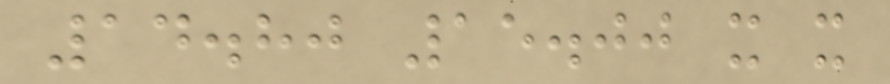14.80 15.00 x x
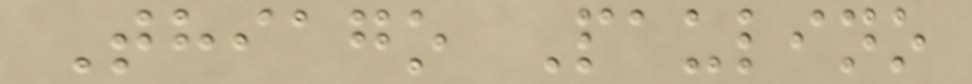Thiago Paulino
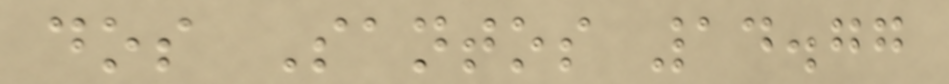dos Santos 14.77
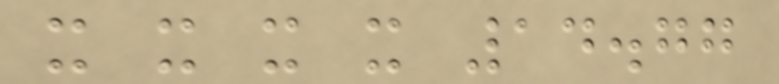x x x x 14.77
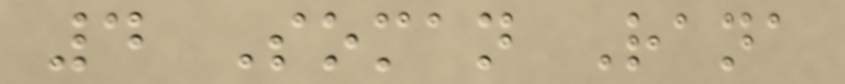4 Soman Rana
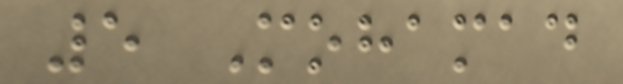5 Mohamad
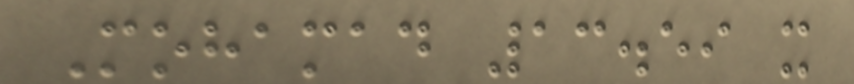Mohamad 13.59 x
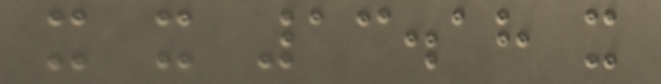x x 13.18 x
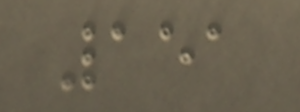151
